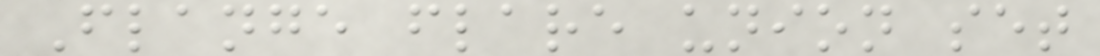Flange flare union set
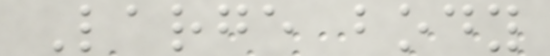Large body
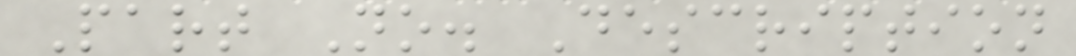Part No. Description
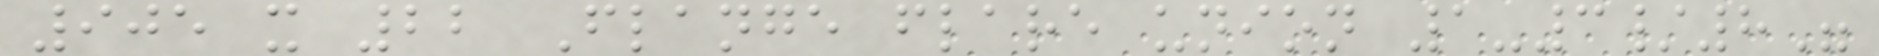905 x 22 Flange flare union 1-3/8"
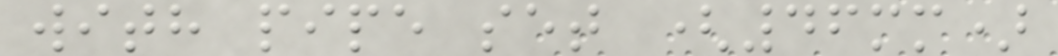with pipe set (46mm)
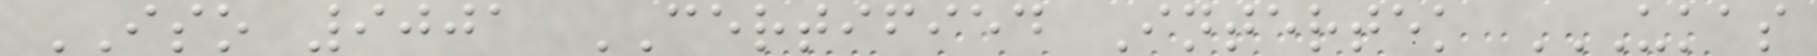ISO 9001 CERTIFIED Intertek UKAS
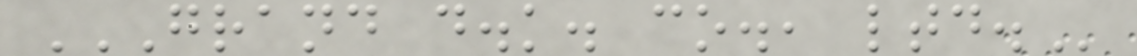GRAND D.K. CO., LTD.
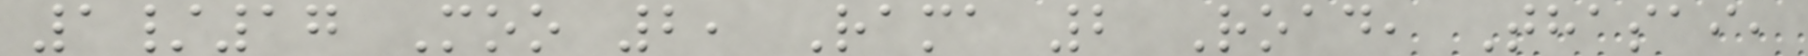1/17 Moo 2, Rama 2 Road, Thasai,
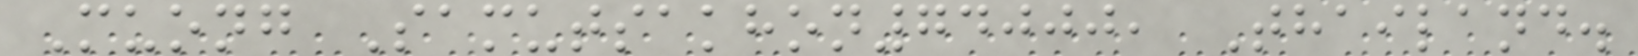Muong Samutsakhon74000, Thailand.
